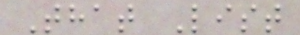That List
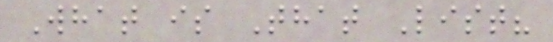What is That List?
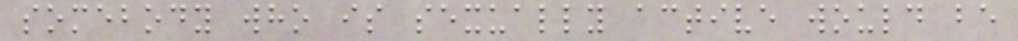somebody who is sexually active would be
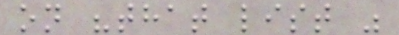on "that list "
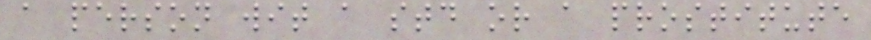a person wit a std or a prostitute
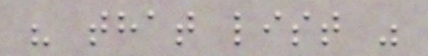" that list "
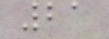21
